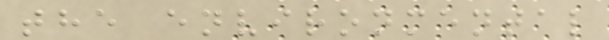the environmental
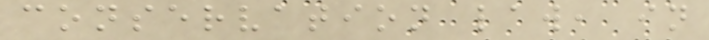conservation law, in
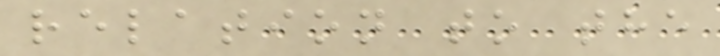relation to the
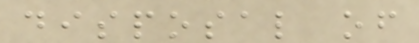disposal of
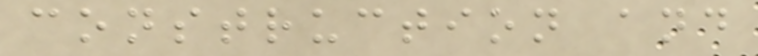construction and
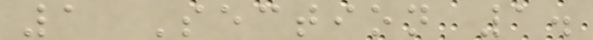1 Section 1.
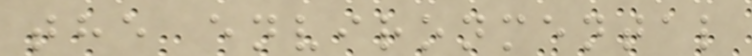the environmental
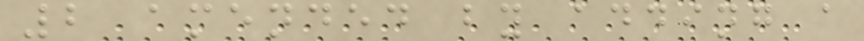2 amended by adding a
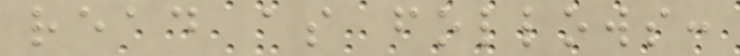read as follows:
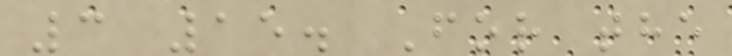3 15. For the
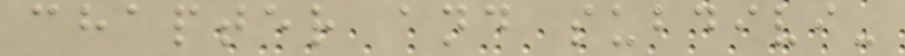chapter and subdivi-
